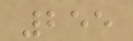255
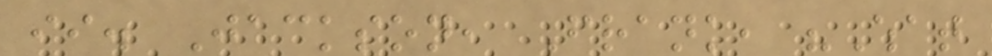ii. Jackson, Frank, "What
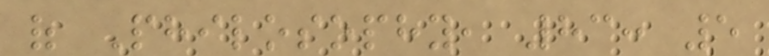of Philosophy, 83: 5
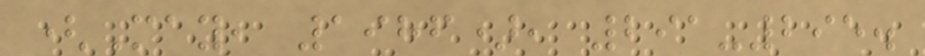(May, 1986), 291-295.
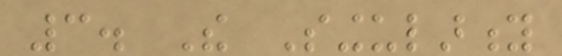3. The Singularity
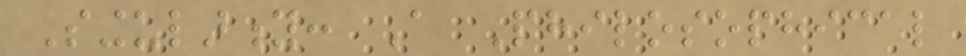Singularity: A Philosophical
